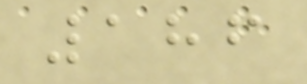186
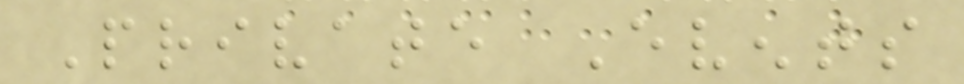Private Events
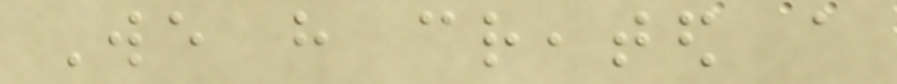We have created a
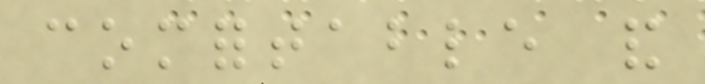comfortable and
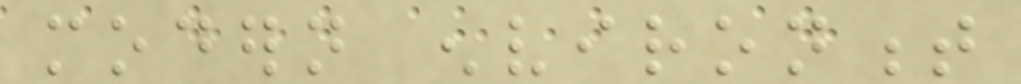modern environment
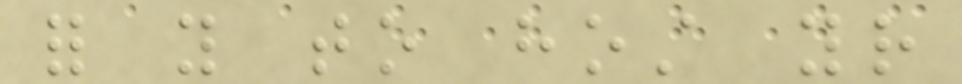for you to host your
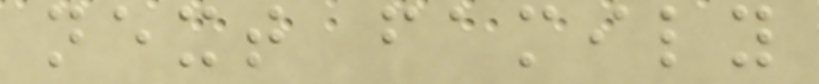next family
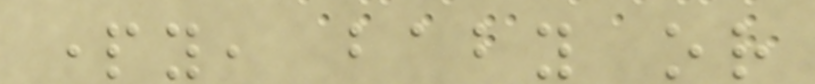party, baby or
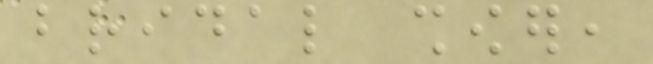bridal shower,
